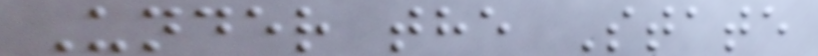Under the State
